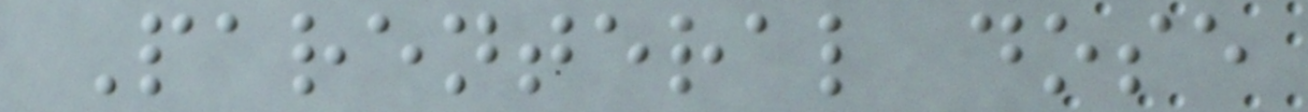Parenteral dose
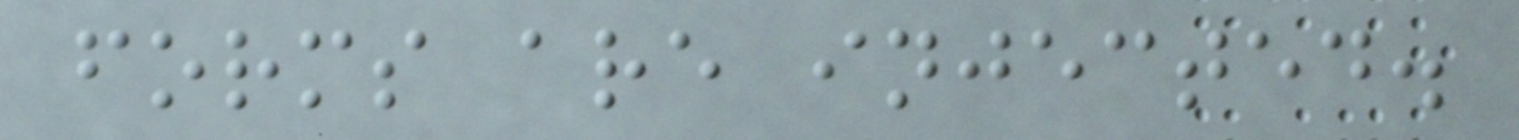forms are injected.
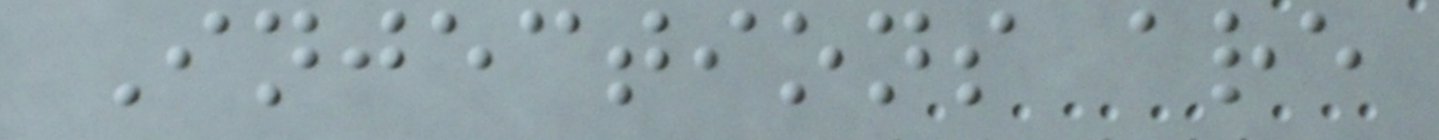Injections are
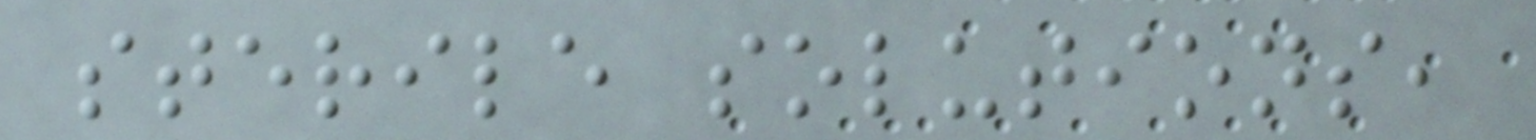sterile solutions,
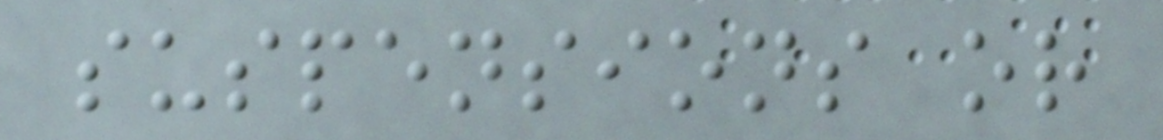suspensions or
